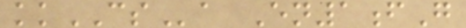kkCSa En1fG
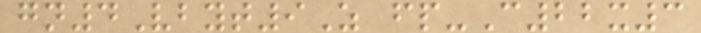gn4Vbyt9Z fp-C22x3
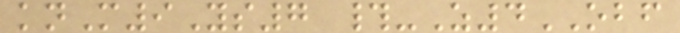knM9Ys7 #-Z4OBF
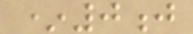*0j
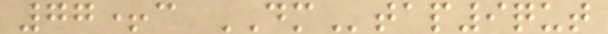77+c DMtap9qut
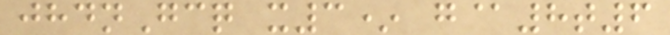jhdnGcq x3* g@8t6
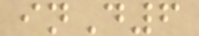inD6
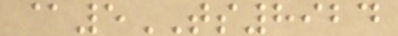@5TS8924
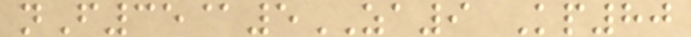nF35@5ZA9 Kp80
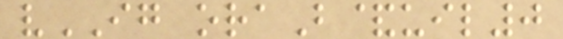vIG oraB&uil0
